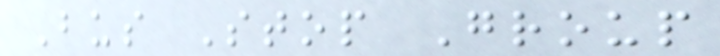Bus Stop Group
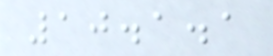10.1.1
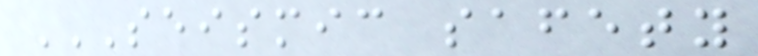SEISMIC SAFETY
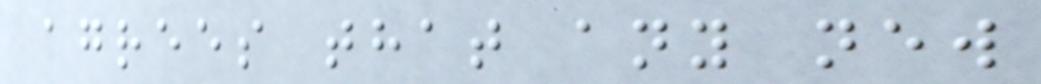agrees that any new
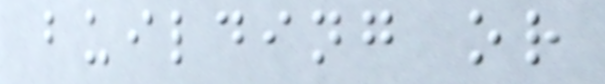building or
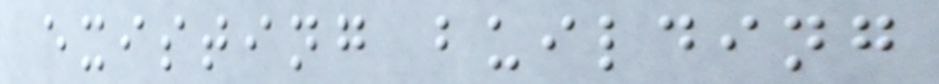existing building
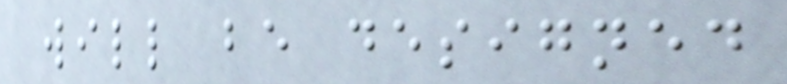will be designed
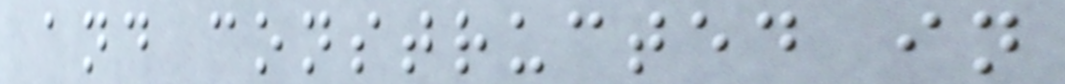and constructed in
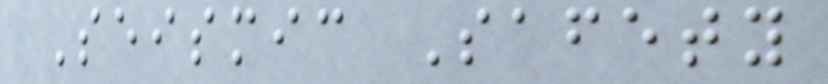Seismic Safety
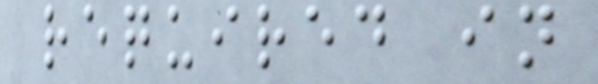required in
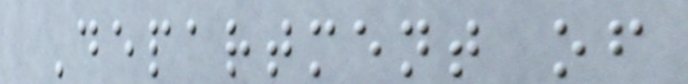Department of
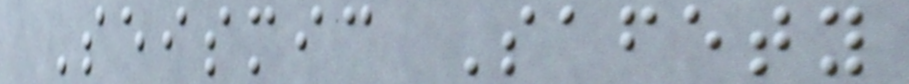Seismic Safety
